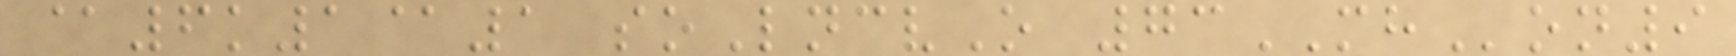@6k1@1 soLncvO 73MHon9
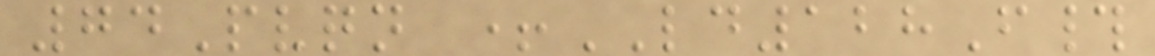74Pvqn +LD128F#
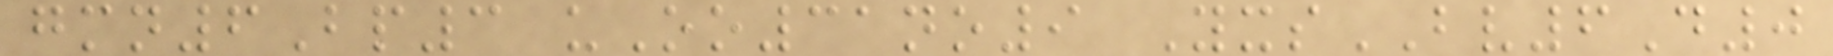gmn6Bp3 uOo31no9 YxsBV6D0
